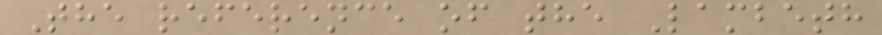The reference of the Lambeth
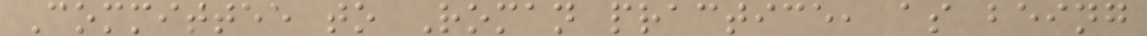Committee to Roman practice, as being
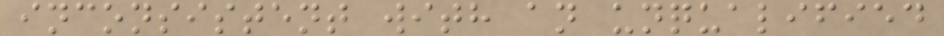inconsistent with an unqualified
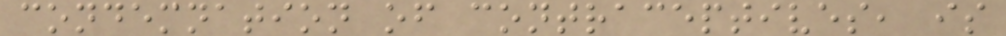condemnation of contraceptives, is
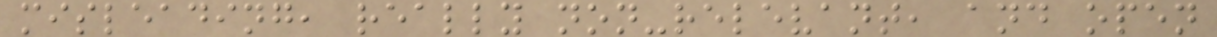misleading, really non-relevant, and open
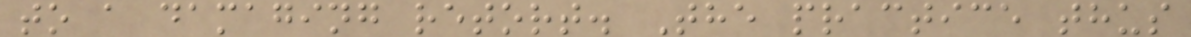to a damaging retort. The practice thus
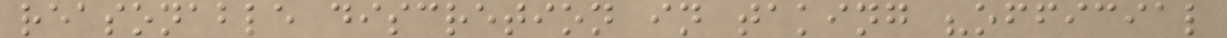reasonable discretion in taking "official
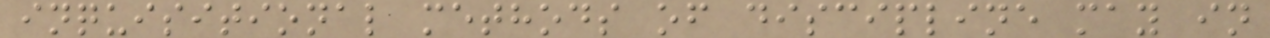inquisitional methods of discipline may in
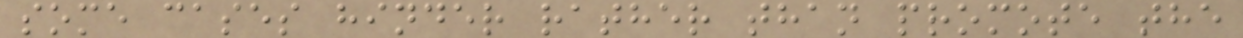some cases hinder rather than promote the
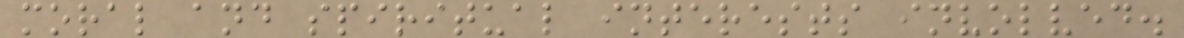moral and spiritual interests involved.
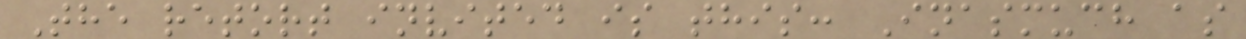The retort invited is this: Inasmuch as
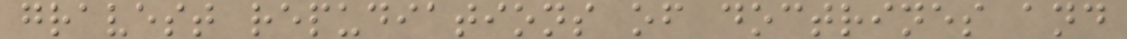gravest repudiations of doctrines and
